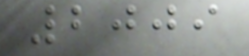2009
